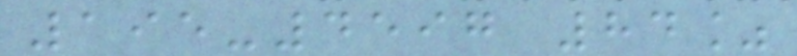195-4597 84%
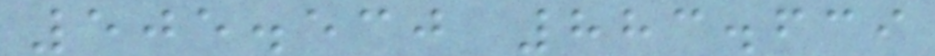505.530 883.639
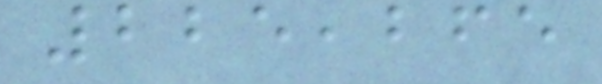225,265
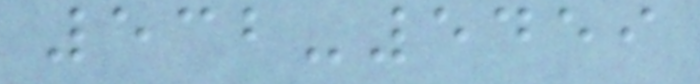532-5459
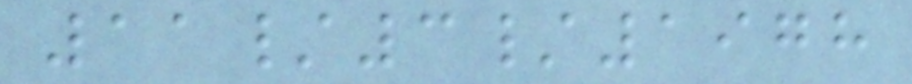11/3/1978
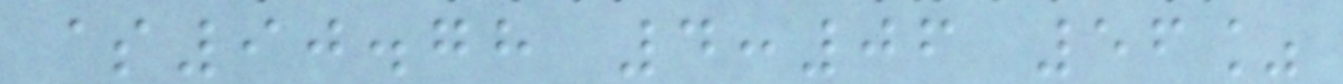$90.78 4:06 56%
